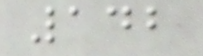142
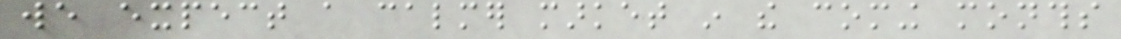we expect a calmer market in the coming months
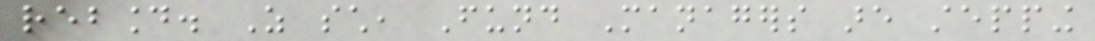rebound. As such, Fund Managers are stepping
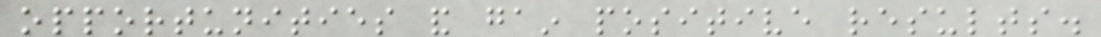opportunities and gain positive results.
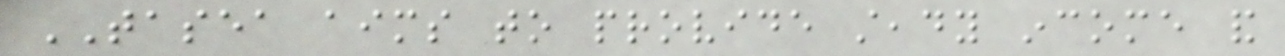TASEA aims to provide steady income and
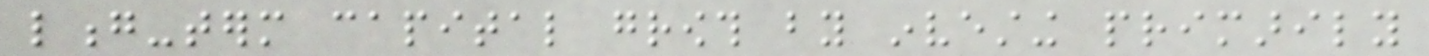long-term capital growth by investing primarily
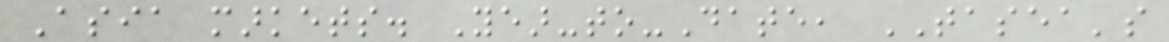Asia markets. Year-to-Date, TASEA's
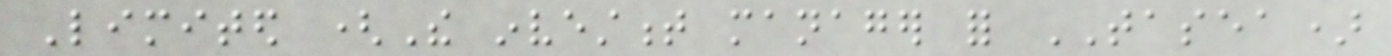Limited (The investment manager for TASEA)
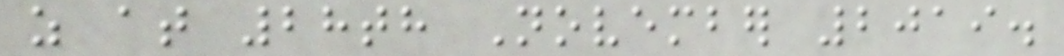as at 28th November 2019.
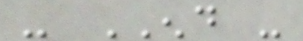- END -
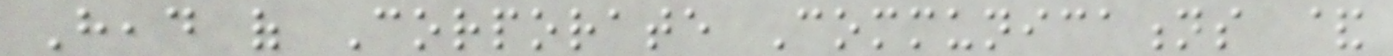Head of Corporate Communications &
